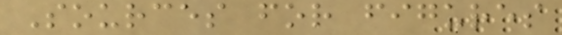Sources for figures
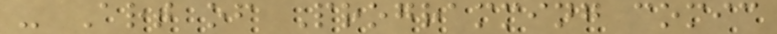- Art of Programming comic
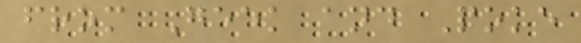from Geek and Poke
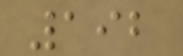192
